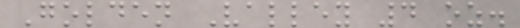Golden Valley 4 oz.
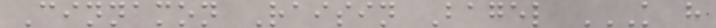Cinnamon Raisin Bagel K H
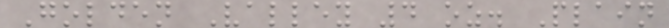Golden Valley 4 oz. Plain
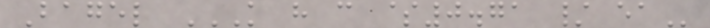Bagel K H C $0.71 / EA
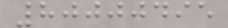80000495
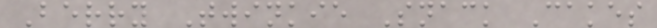Berry Twinkie Snack Cakes
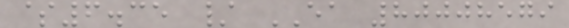$6.35 / EA 80008579
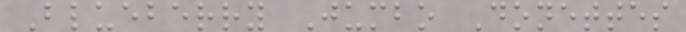Blueberry Jumbo Donettes
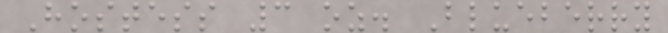Hostess 3 oz. Blueberry
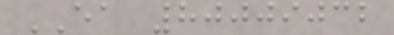EA 80009032
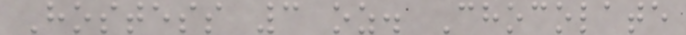Hostess 3 oz. Chocolate
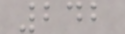242
